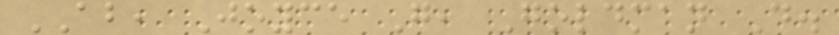AB, Joyce G, Goldman D.
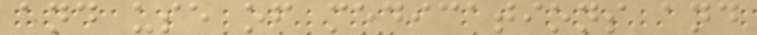and use of medications and
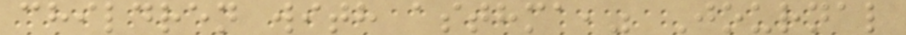children with asthma," Journal
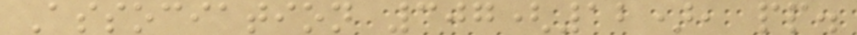Association 307(12), pp.
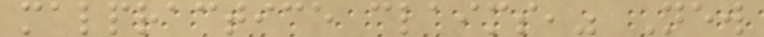malpractice claims," New
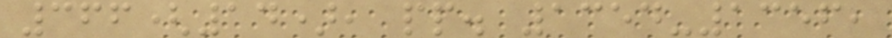366(14), pp. 1354-1356,
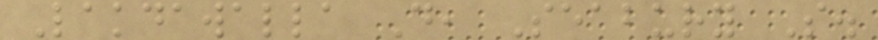Lakdawalla D, Seabury S.
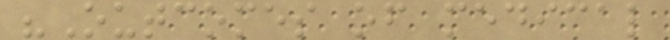"Outcomes of medical
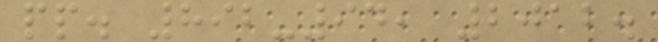pp. 892-94, 2012.
